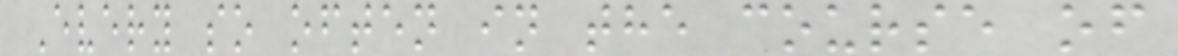Every so often in the course of
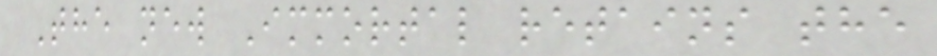The new Immortal retains the
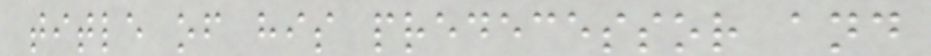title of his predecessor and
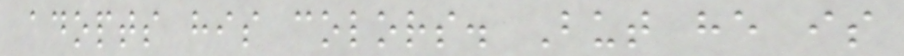adopts his colors. But he is
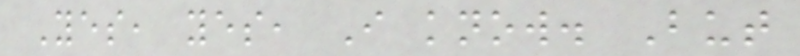Yes, yes, I know. But
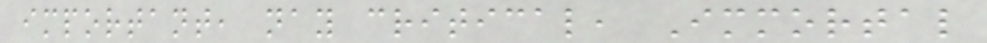important, nay critical, Immortal
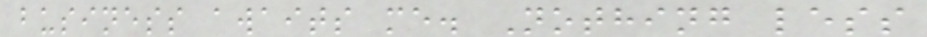business awaits me. Nothing less
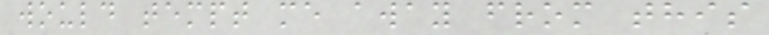would tempt me away from this
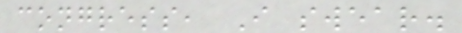congress, I swear.
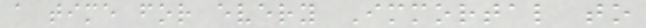a time for every Immortal to
